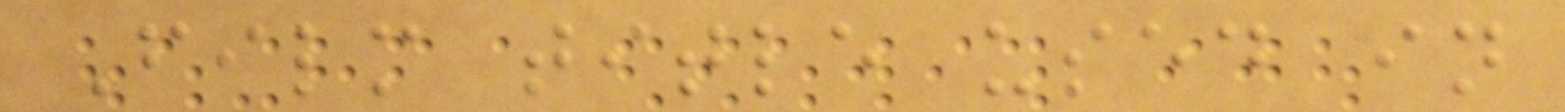Film title used in
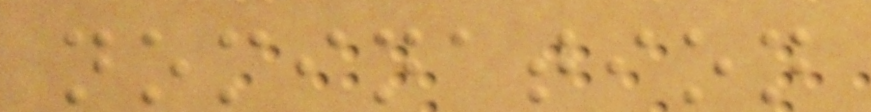nomination
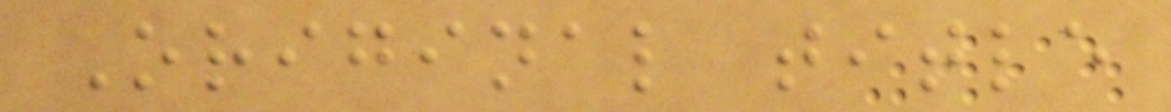Original title
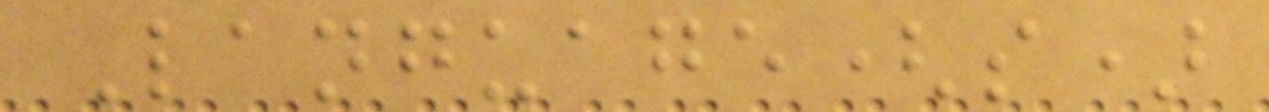Language(s)
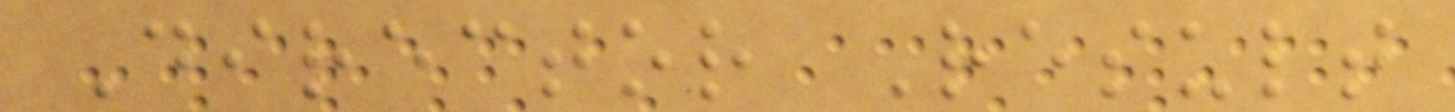Director Result
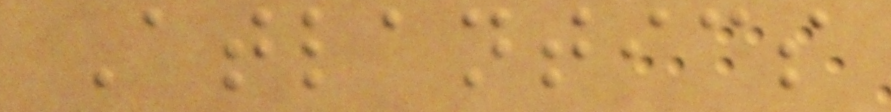Atlantics
